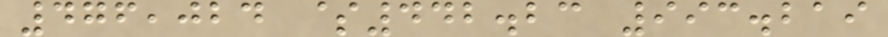476,024 $442.23 993.219
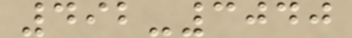492-3040
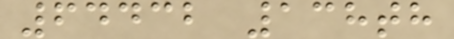64432 138th
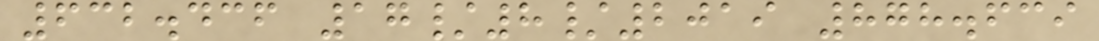632.436 17/8/2019 878.639
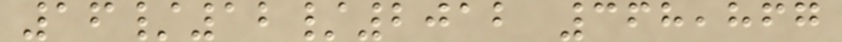16/12/2012 368,867
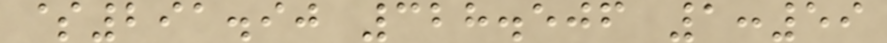$291.90 328.506 1:59
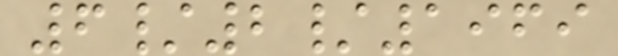6/2/1969
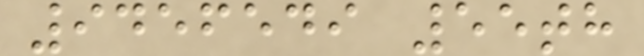9456549 55th
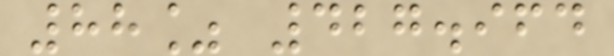88% 427.964
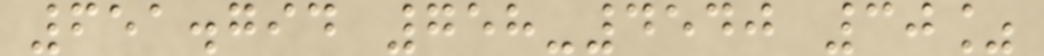651.794 758-4540 30%
